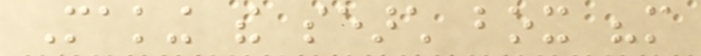Making the search box "more
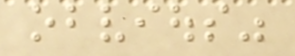obvious"
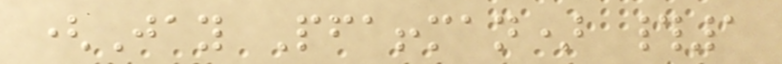(Jay Pfaffman) #1
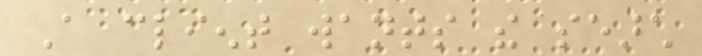A client wants the search
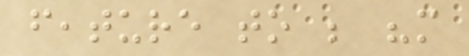feature to be "more
